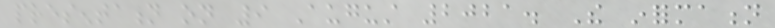presentation on 9 August 2021. The information
